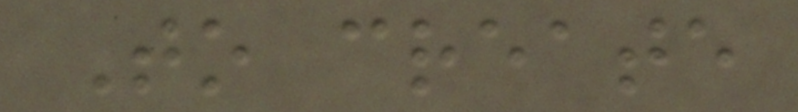To create
